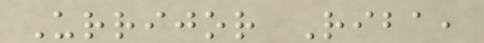Urrijor Riba,
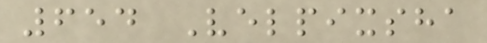654 Velpixsha
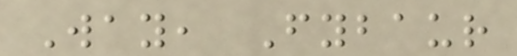Way, Fybaur
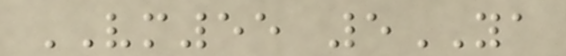VM55 5YA
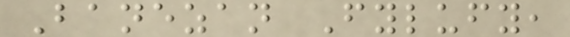Banezan Fylufy,
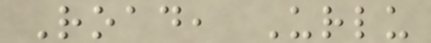Road, Urlu
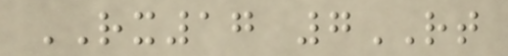RX17 7RT
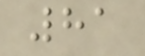81
